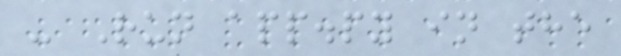- Run app.py in the
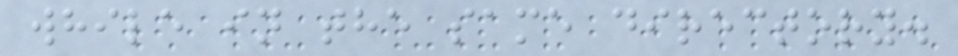while in the same directory.
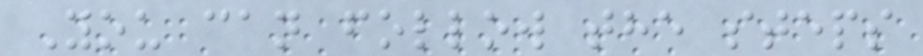You can follow the steps
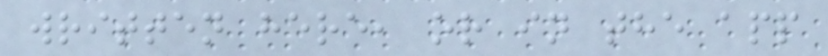written here, or in the app
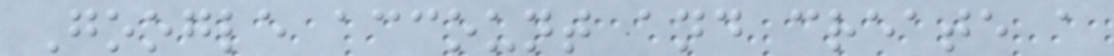Google account and create a
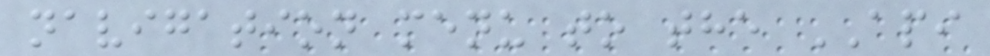navigation menu to the API
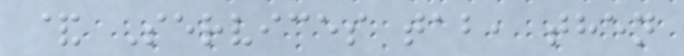& Services tab, then
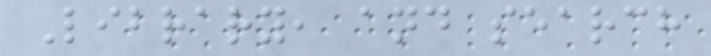Library, and search
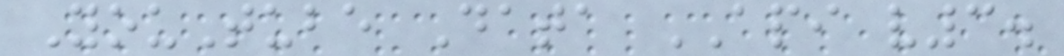YouTube Data API v3.
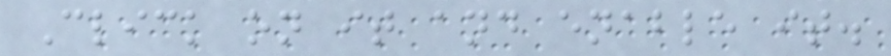Click on it and enable it.
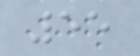55
